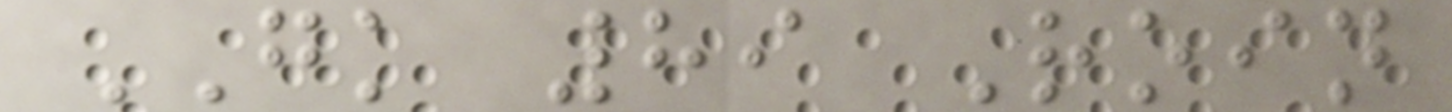GK 89 Roin
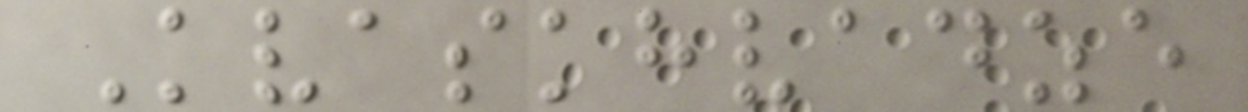Kvaskhvadze
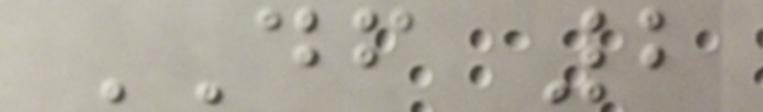DF 2
